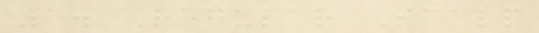1. Regular Scalp
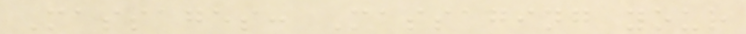Massages: Massaging your
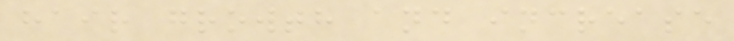hair growth and increase
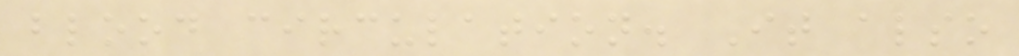blood circulation. It also
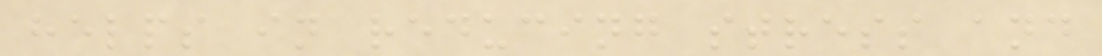helps in reducing stress and
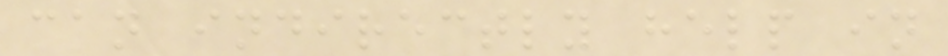can indirectly help in
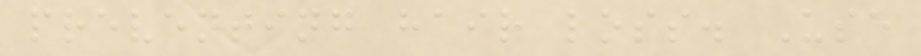preventing hair loss. Use
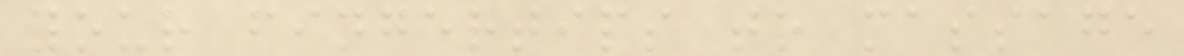your fingertips to massage
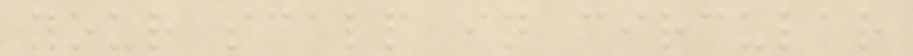your scalp in circular
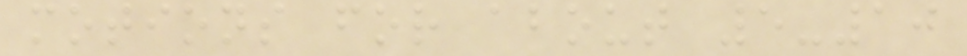motions for about 5-10
